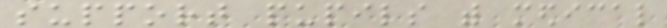support pupils with medical
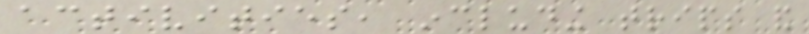activities, including trips and
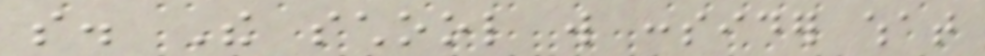so. The school will consider what
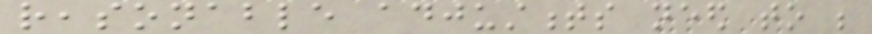reasonable adjustments need to be
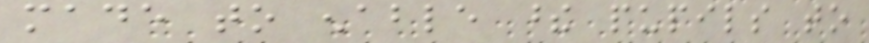made to enable these pupils to
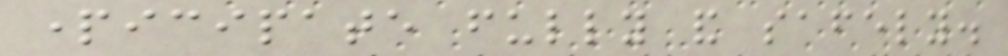participate fully and safely.
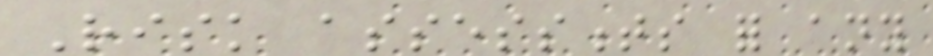Risk assessments for any
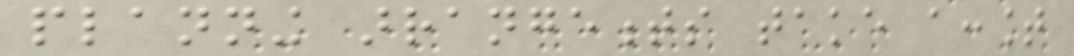planning arrangements take account
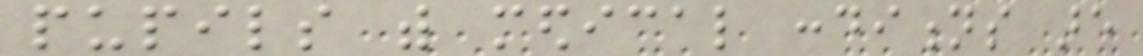pupils with medical conditions are
